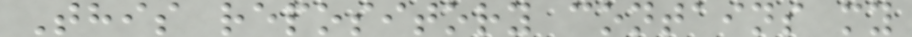This repository contains my
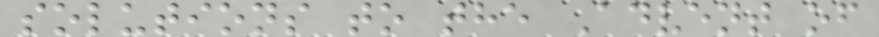solutions to the Advent of
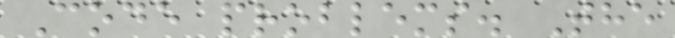Code problems. The
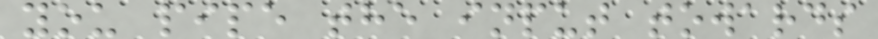you pipe the input towards
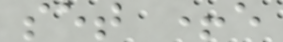set +e
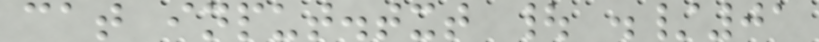cat input.txt | ./01
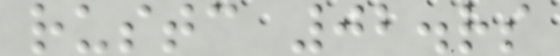rustc 02.rs
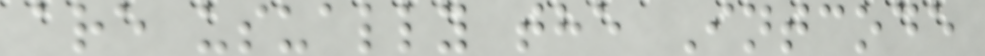are usually the Intcode
